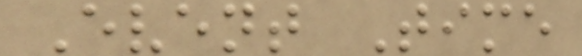Event Time
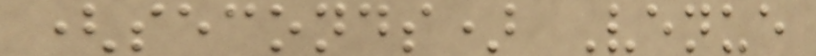(seconds) Venue
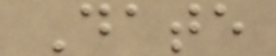Date
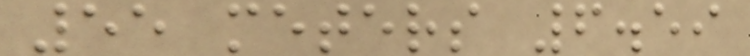55 meters 6.59
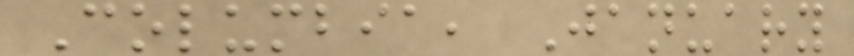Columbia, January
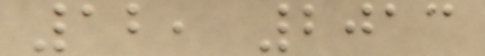12, 2013
